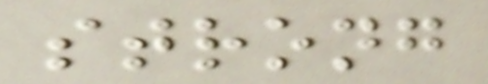strong
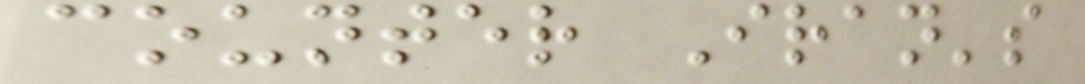counter Iran's
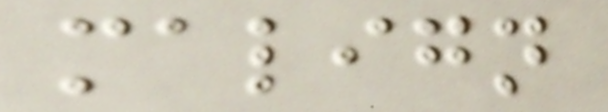malign
